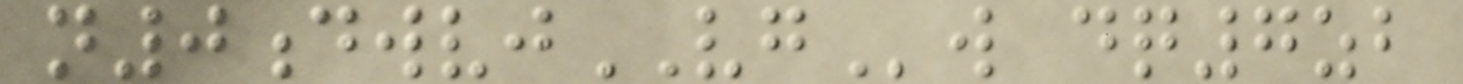n0dwvjVGw dq7zb
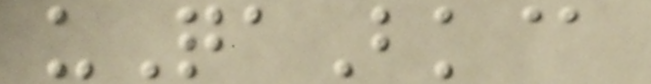uQaBk@
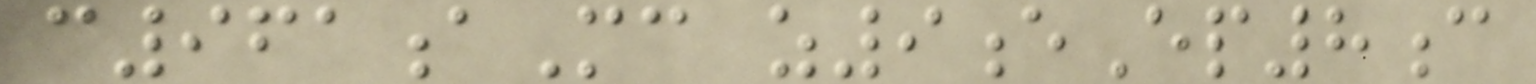c961aMc z9eEp8c
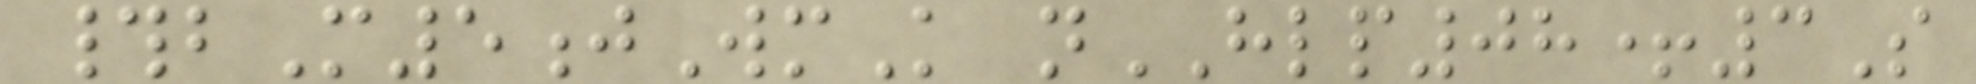#bM5jWmK nHLP08+3S
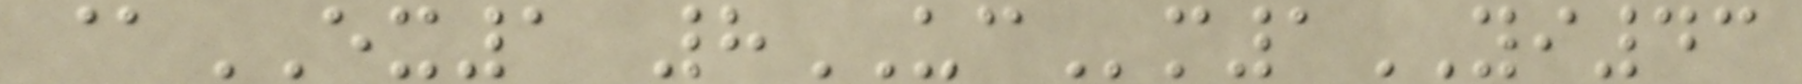@EX1 8UCm1YI43
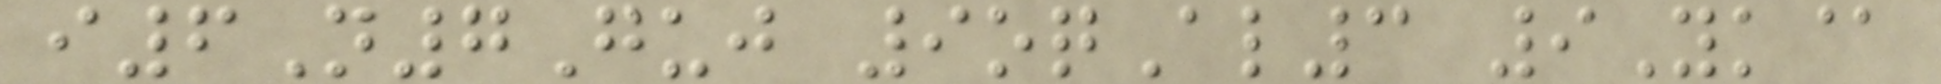i6N7Guj 9oqAl3 9Yk@
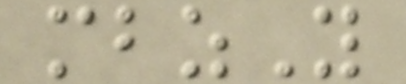mbzY
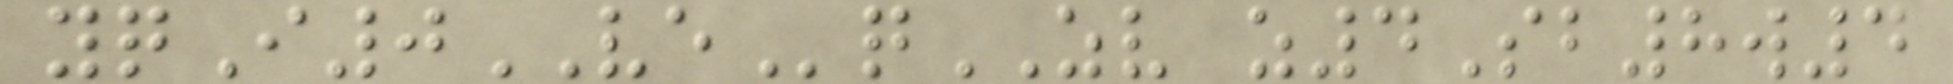yqI0VEqZV z4Sb8w4
